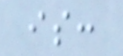is:
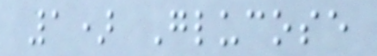1) Glucose
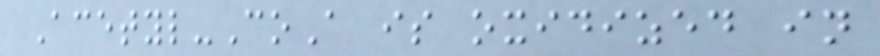Acetyl-CoA is oxidized in
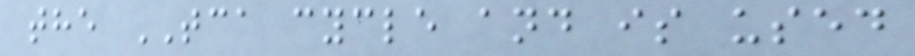the TCA cycle and is used
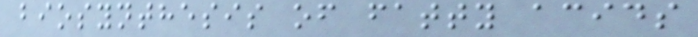biosynthesis of fatty acids
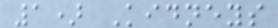1) Kidneys
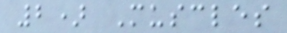2) Muscles
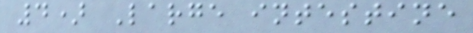4) Large intestine
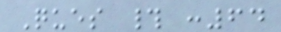Ques # :64
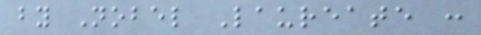by Nobel Laureate :
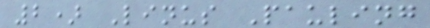2) Linus Pauling
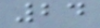24
